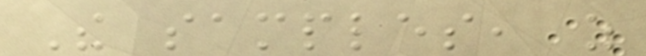The samples, as
